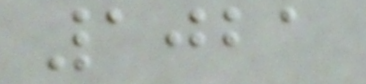1021
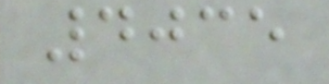4035
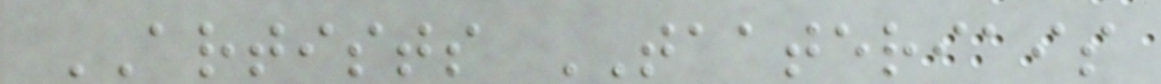ARTISTS TAATERIAIS
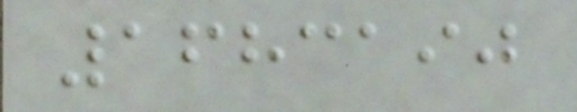1683190
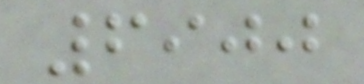6900
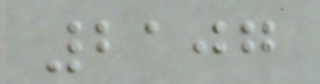2107
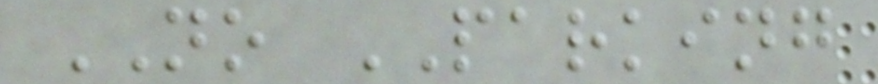NO PARKING
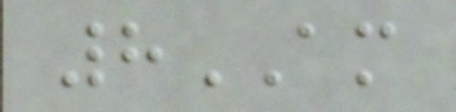8AM
